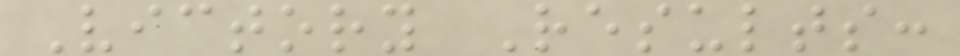Victory Results:
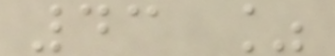43 %
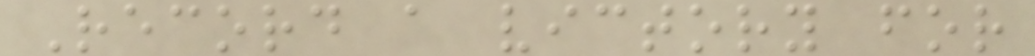Record a victory for
